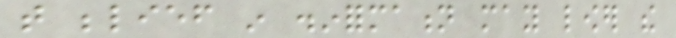that belief in disinformation may lower the
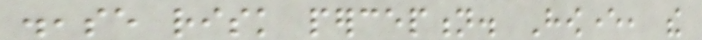disease risk perception. However, the
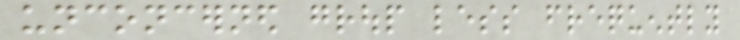unconcerned group less frequently
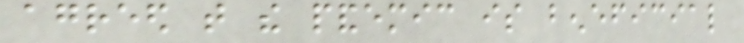agreed that the pandemic is beneficial
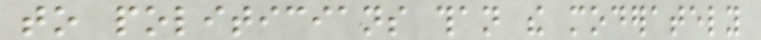to politicians than the moderately
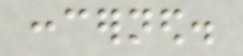concerned.
